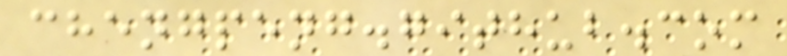chengpeng.github.com
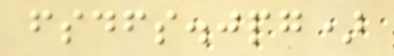fsdfs.jpg)
